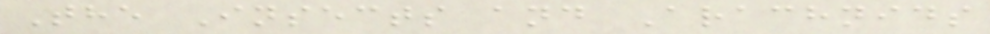The Insects and Arachnids
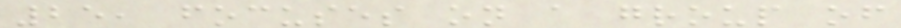25, focuses on a group of
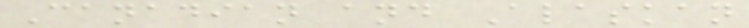Canadian and Alaskan
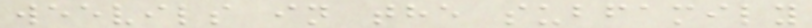weevils in the subfamily
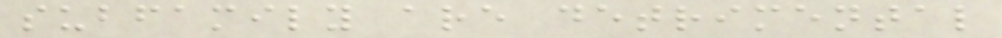subfamily are detrimental
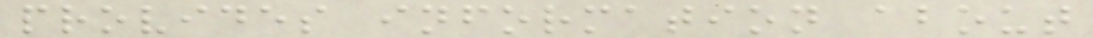provides information about
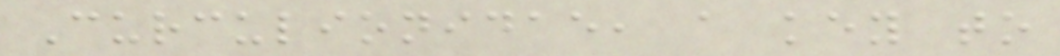Curculionidae, a key to
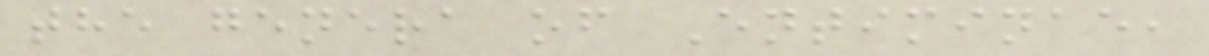the genera of Entiminae,
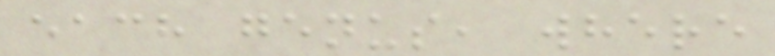each genus, where
